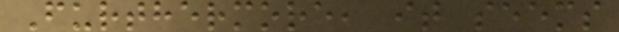Furthermore, it seems
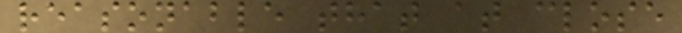reasonable that at close
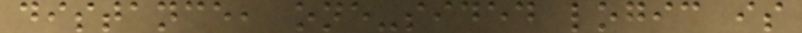distance, one-sided logic is
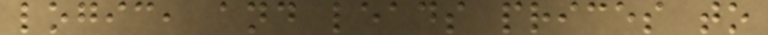logic, and leads prices to
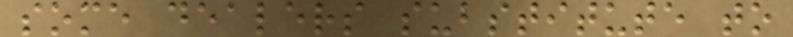some dealers substitute to
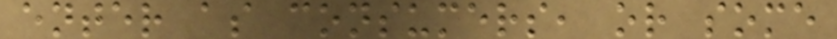enter as consumers, or some
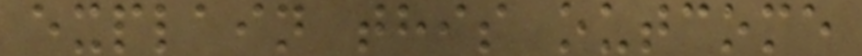explain this outcome
